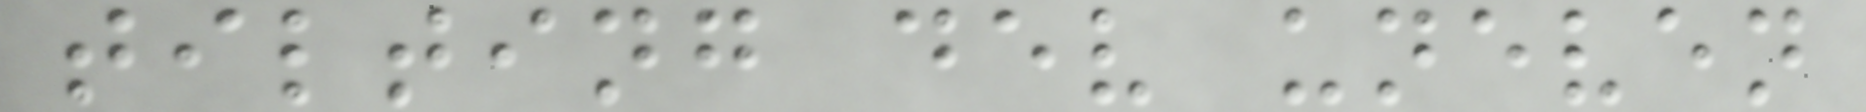tilting dev uneven
